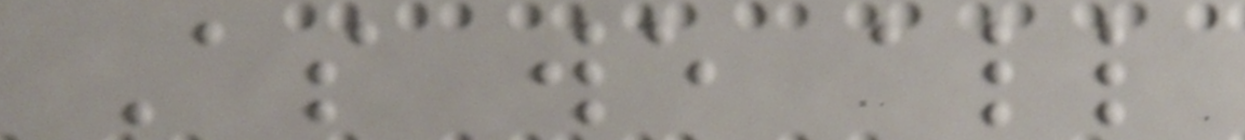As we all
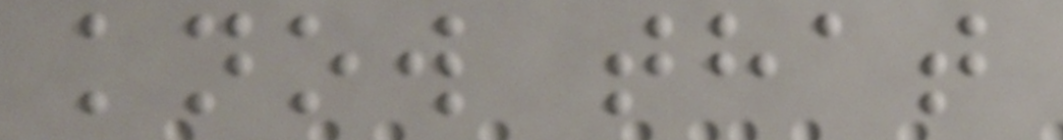know that
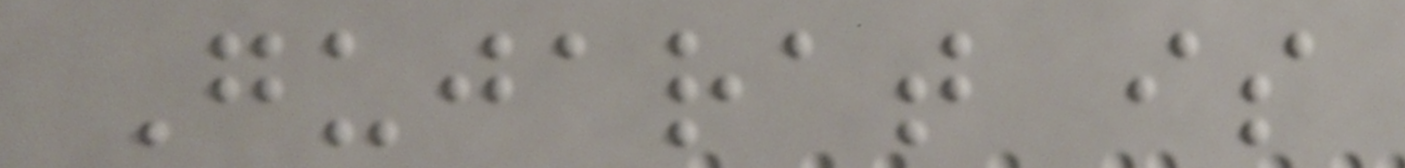Gujarat is
